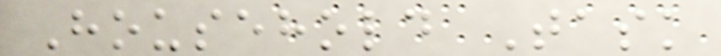Household Task
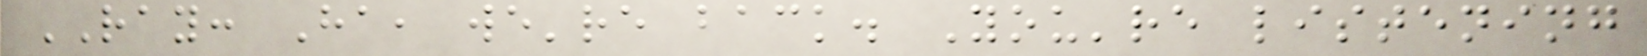RAY: Ha, we're back. You're listening
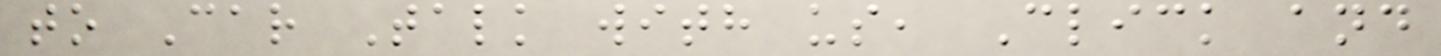to Car Talk with us, Click and
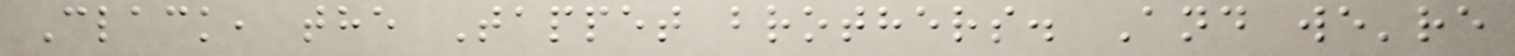Clack, the Tappet brothers. And we're
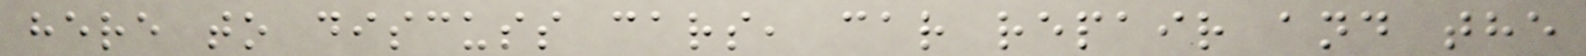here to discuss cars, car repair and the
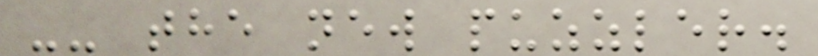-- the new puzzler.
